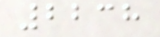2238
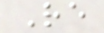Re
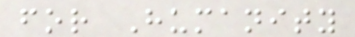for Humanity
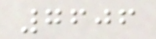7606
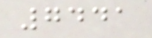7441
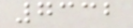7332
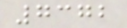7372
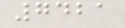7421
